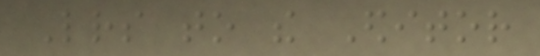Letters to the Editor
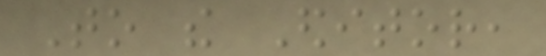To the Editor,
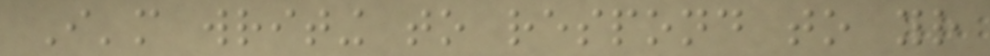I'm writing to respond to your
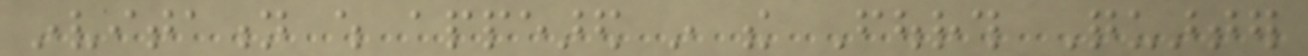invitation which appeared in the Fourth Quarter
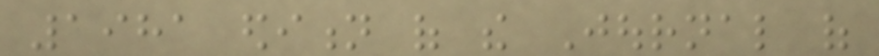1981 edition of the Journal of
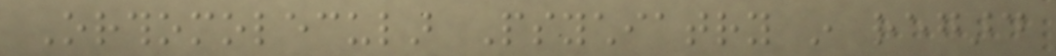Orthomolecular Psychiatry in regard
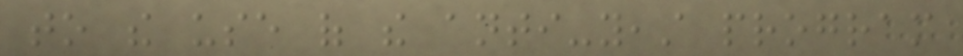to the use of the anti-yeast program
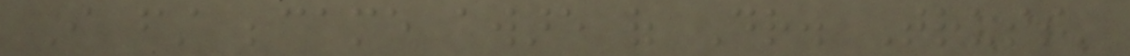I first became aware of Dr. Truss'
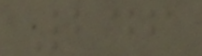246
